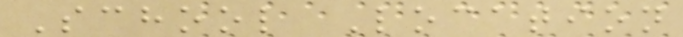School Location
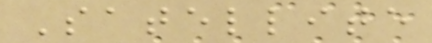Satellite
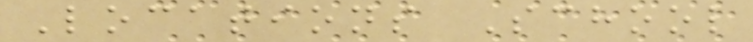Locations School
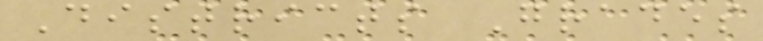Districts Grades
